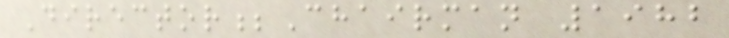Director;Chairman 1982
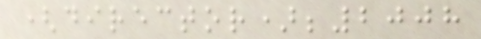(director);2008
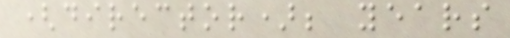(director); years
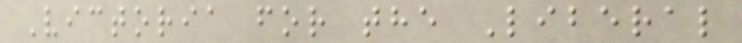Victoria for the Liberal
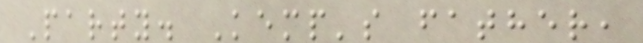Party. Kemp's father,
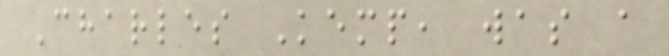Charles Kemp, was a
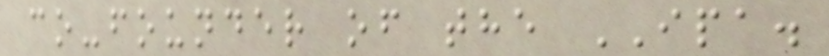co-founder of the IPA.
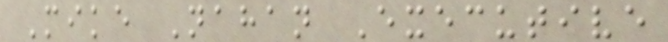Mike Nahan Executive
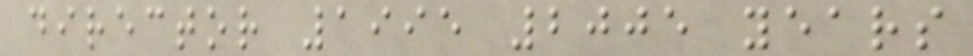director 1995 2005 years
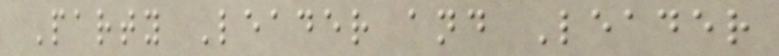Party Leader and Leader
